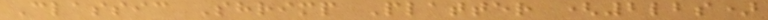Classic Shrimp Platter (2lbs)
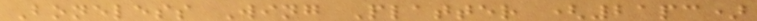Boneless Wing Platter (21pc)
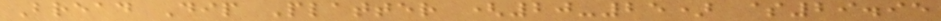Bread Dip Platter (20-25) $29.95
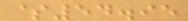$54.95
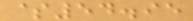$54.95
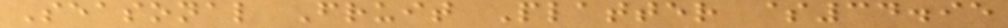Seasonal Fruit Platter $34.95
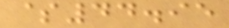$44.95
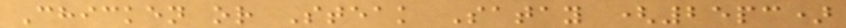Chicken or Steak Satay (25pc)
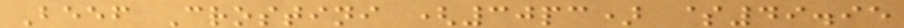Beef Crostini (30pc) $49.95
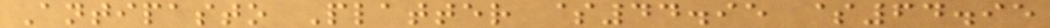Antipasto Platter $44.95 $64.95
